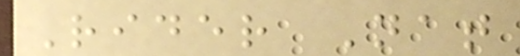Rider Nat
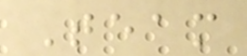Team
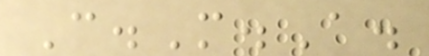C.M.A.
